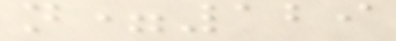n=129
